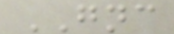GNC
